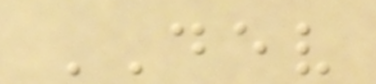DEV
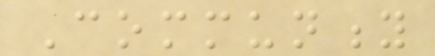Community
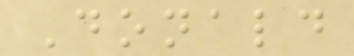Donald
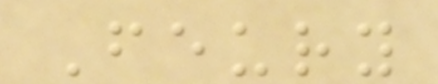Feury
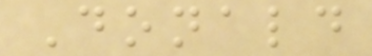Donald
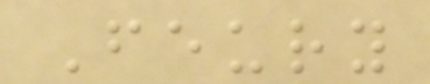Feury
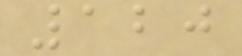120
